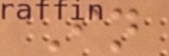In
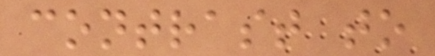contrast to
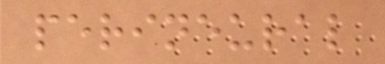perineural
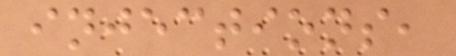injections,
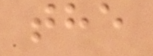the
